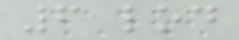6 lod
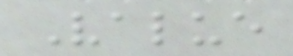Value
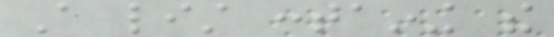A list containing the
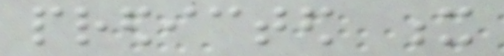predicted x
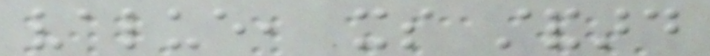value, its standard
